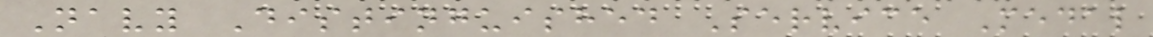Navy Distinguished Service Medal
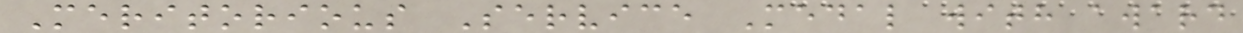Meritorious Service Medal with award
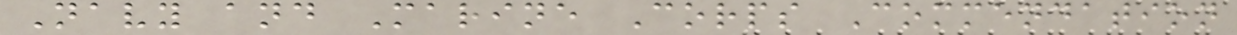Navy and Marine Corps Commendation
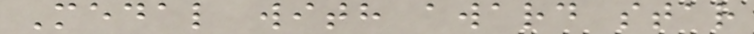Medal with award star
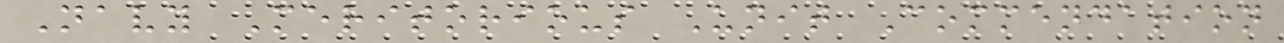Navy Meritorious Unit Commendation
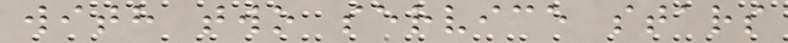with two service stars
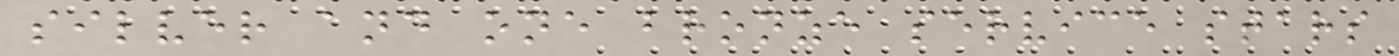silver and one bronze service stars
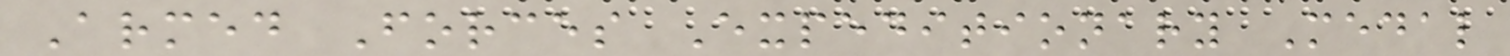Armed Forces Expeditionary Medal
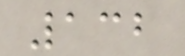132
